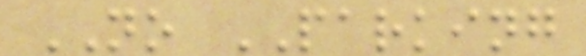NO PARKING
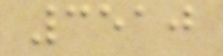3510
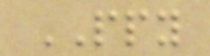PPY
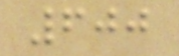600
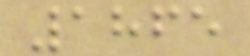1865
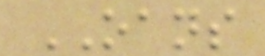OANS
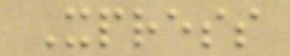Xpress
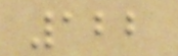122
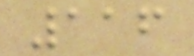116
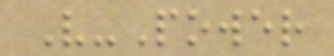V-Power
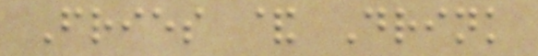Fries & Drink
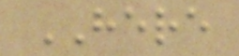HERE
